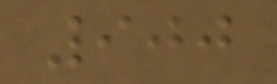900
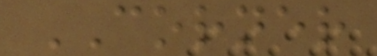CORNER
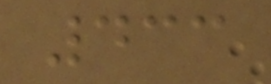433
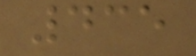435
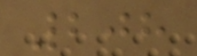208
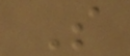S
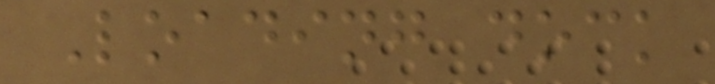Loading dock
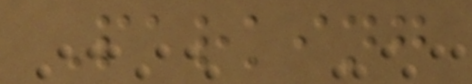Parking
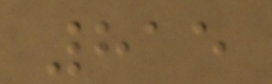815
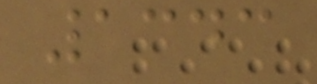1343
